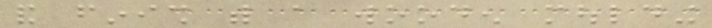and finish with a wooden moulding
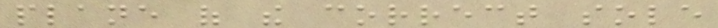plane of the correct sole
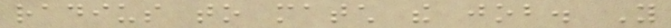radius to match the job. You
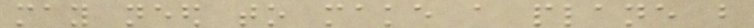may need to make a plane but
